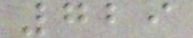729
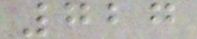727
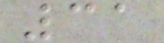31
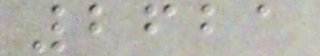2621
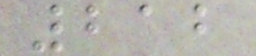212
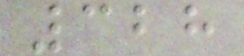328
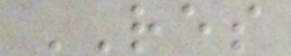RES
